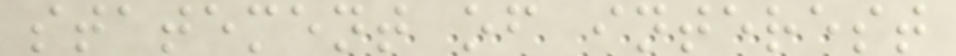statement of interest
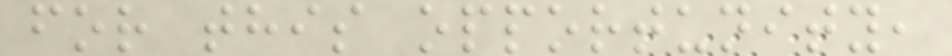for this opportunity,
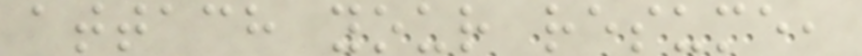attach your resume,
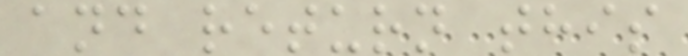and return this
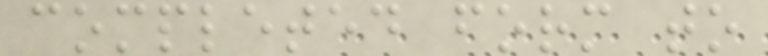completed form to
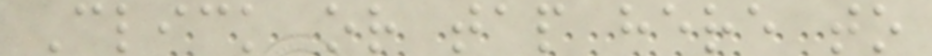Click or tap here to
